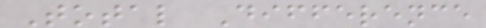Total Difference
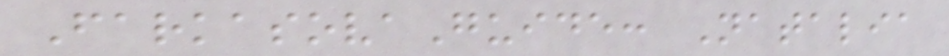FarkasovaGuide: Natalia
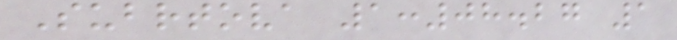Subrtova 1:08.27 1
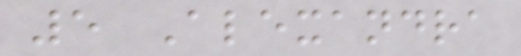5 Alexandra
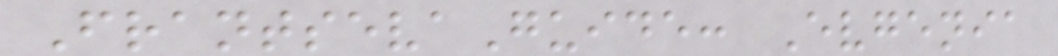FrantsevaGuide: Evgenia
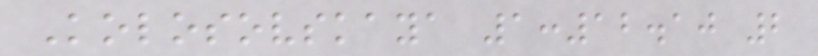Kolosovskaya 1:12.10 2
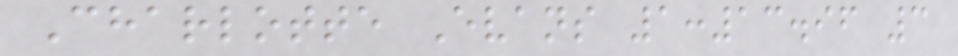Charlotte Evans 1:13.96 3
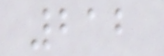212
